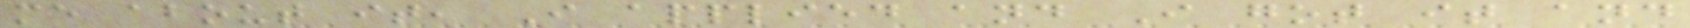me about it, I applied and I got it and
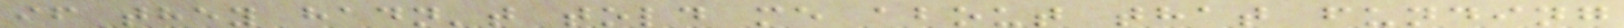if they hadn't told me about that funding
